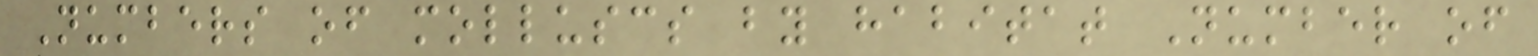Numbers of molluscs by habitat Number of
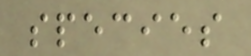species
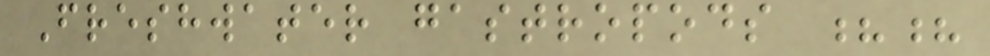Freshwater gastropods ??
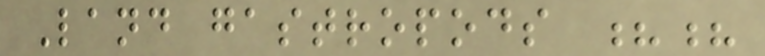Land gastropods ??
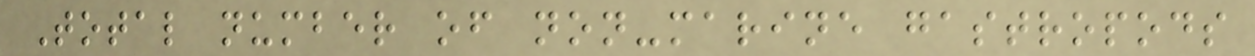Total number of non-marine gastropods
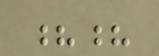??
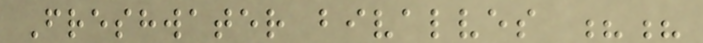Freshwater bivalves ??
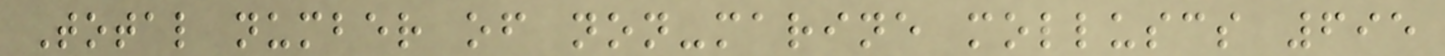Total number of non-marine molluscs 695
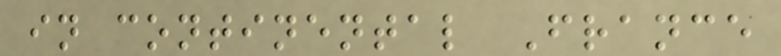in continental France
